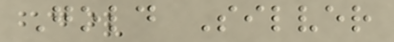Gold Silver
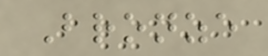Bronze
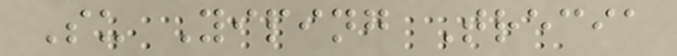Su Yiping Trecia
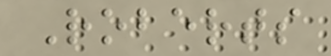Roberts
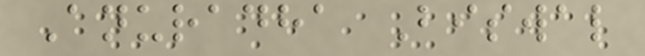Anuradha Biswal
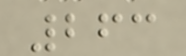263
